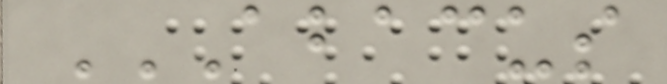ABACUS
